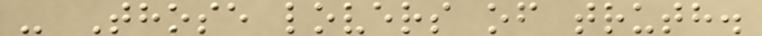- Those lovers of truth.
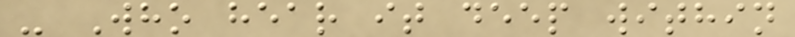- Who hear it deep within
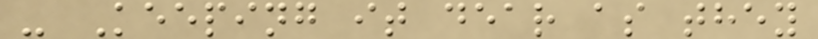- Keeping it dear as they
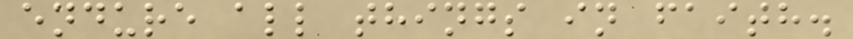endure all things in faith.
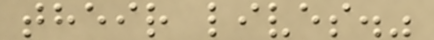their lives."
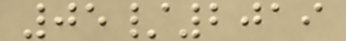05/2019
